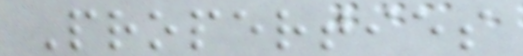Properties
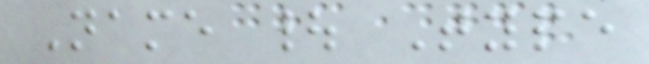Name | Type
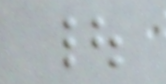|
